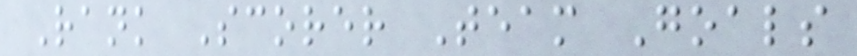Rank Scorer Team Goals
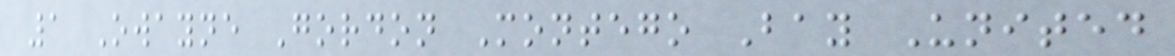1 Owayne Gordon Montego Bay United
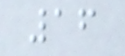16
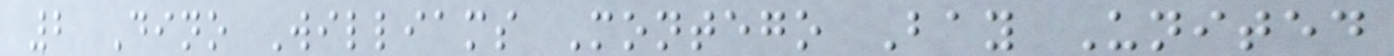2 Dino Williams Montego Bay United
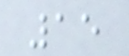15
